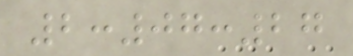2:07:27
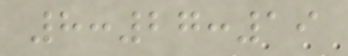8:27:19
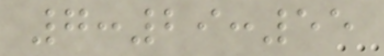7:29:55
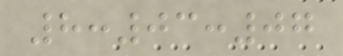8:03:07
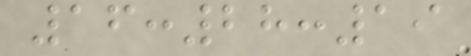16:28:19
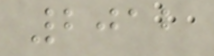2012
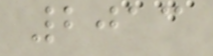2013
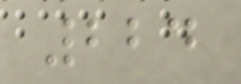224
